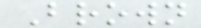Brown
